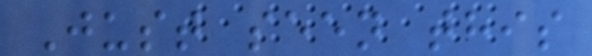Just seen this
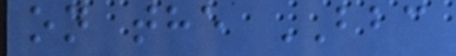on the BBC
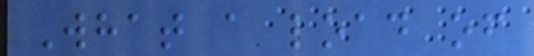What a load of
